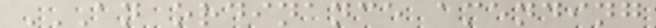AN ORDINANCE AMENDING
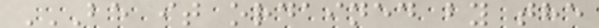BE IT ORDAINED BY THE
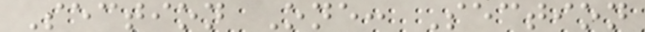Section One: Section
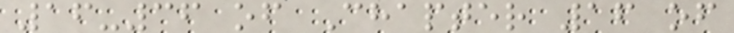16-36 of Chapter 16 of
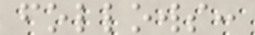follows:
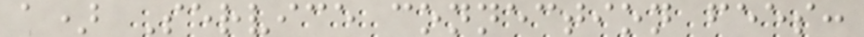a) Service connection fees:
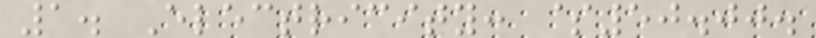1. Electricity: $50.00.
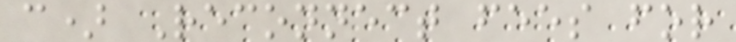c) Reconnect fees for
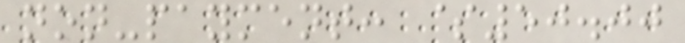non-payment: $50.00
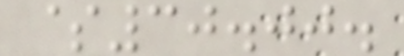$30.00.
